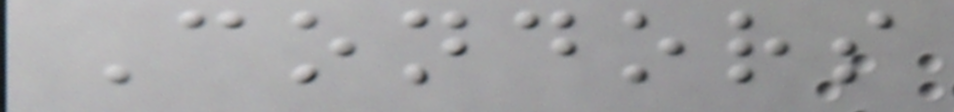Condors
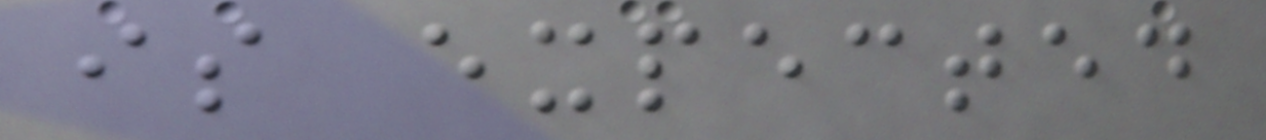is expected
